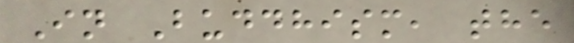In Buddhism, the
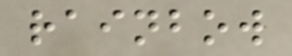rainbow
